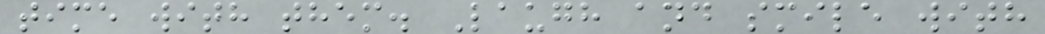time with them. Laugh and smile with
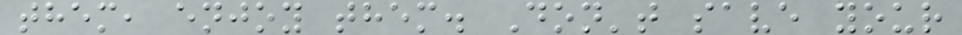them, enjoy them. Don't save your
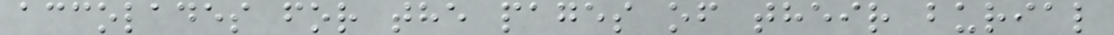accolades for the pages of their burial
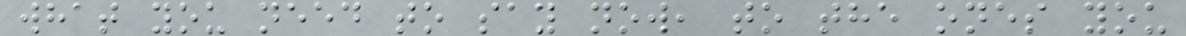what you need to say now, to the ones you
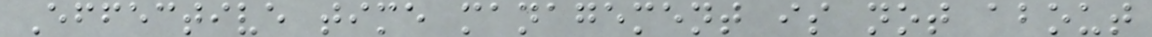Effective time management is not about
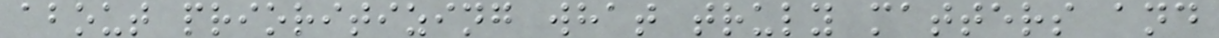about prioritizing what truly matters and
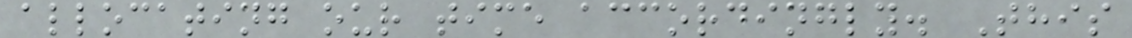allocating our time accordingly. This
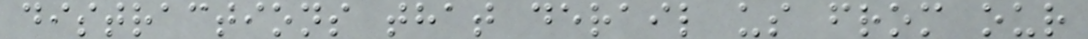distractions that derail us from our
